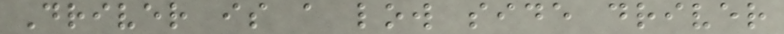Driver is a low side driver
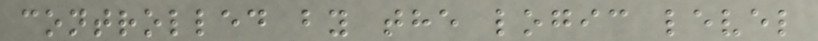controlled by the logic level
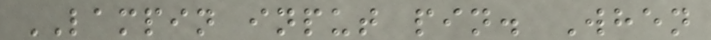LAMPIN input pin. When
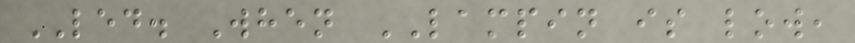LED. When LAMPIN is low,
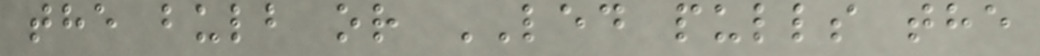the bulb or LED pulls the
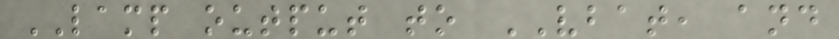LAMP output to VBAT, and
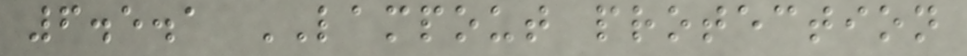6.5.1 LAMPOUT protection
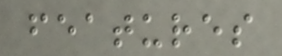features
